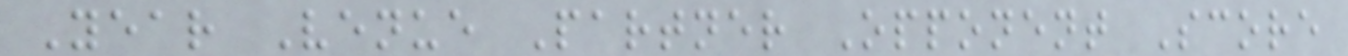Year Venue Partner Opponent Score
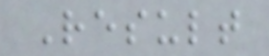Result
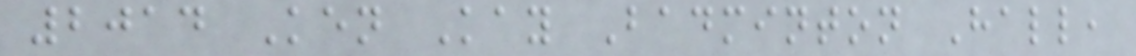2014 Ken Kay Badminton Hall,
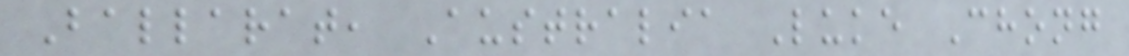Ballarat, Australia Luke Chong
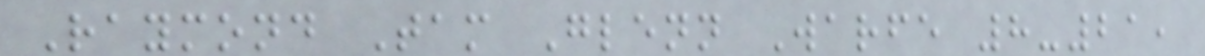Raymond Tam Glenn Warfe 8-21,
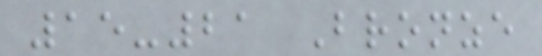15-21 Bronze
